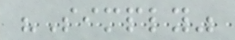"Simply"
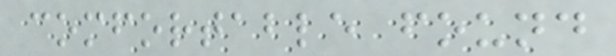comfortable found
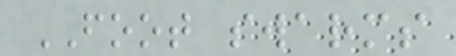FOOT swarms
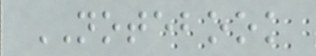NOTEBOOK
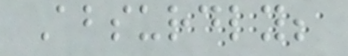Absurdly;
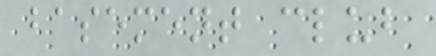basement club
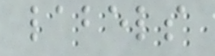labels
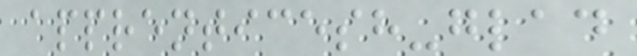apprenticesh-glad
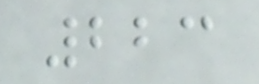223
